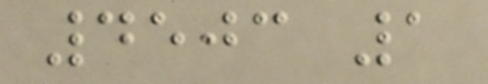4503 1
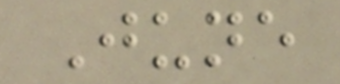June
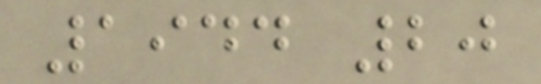1944 20
